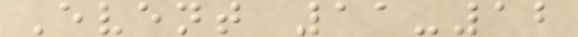Event 11-12
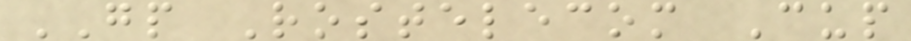GP Rostelecom Cup
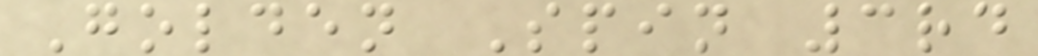Golden Spin 3rd
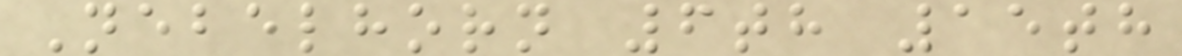Nebelhorn 6th 15th
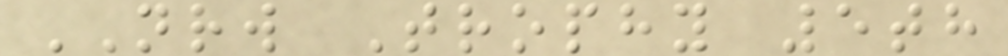NRW Trophy 5th
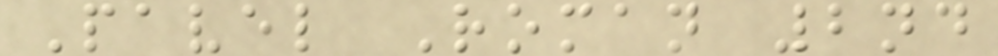Pavel Roman 2nd
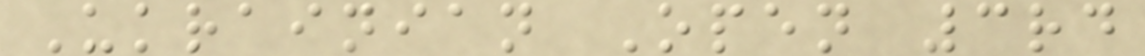Ukrainian Open 3rd
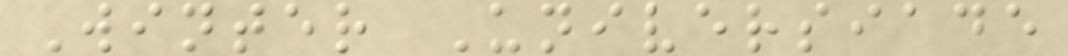Winter Universiade
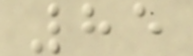85
